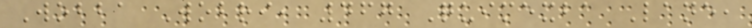Wobba Wobri, 467 Quimexba Lane,
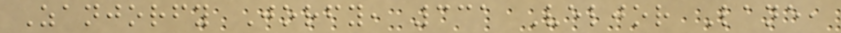Zanjorfy Jorfy, 331 Veljor Lane,
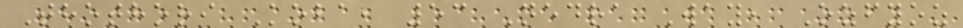Thothori Koba, 53 Nedra Way, Ozfyoz
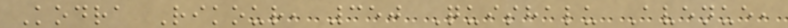Kodra Rikour, 350 Quishalu Avenue,
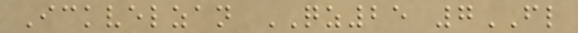Ickvelzan QZ25 7FL
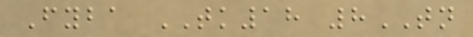Fyba TK18 8TN
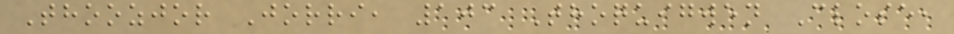Thoozjor Jorri, 103 Thoquigwen Close,
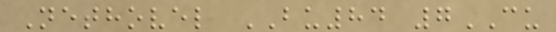Nethovel BU84 7CU
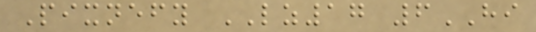Pixnefy LZ17 6HI
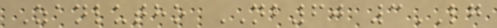Zanlutho NB60 3LG
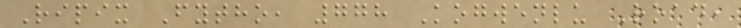Ripix Fytho, 778 Kogwenlu Road,
